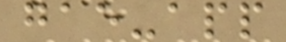gae-app
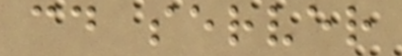cd server
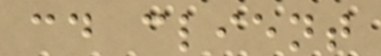cd client
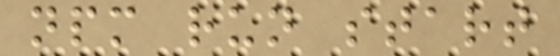npm run start
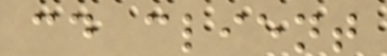cd client
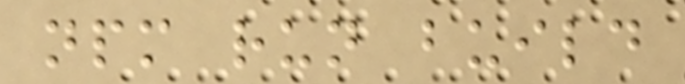npm run build
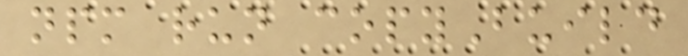npm run copyBuild
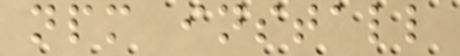npm install
